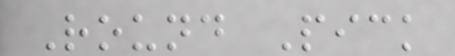Round Pick
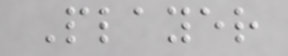Player
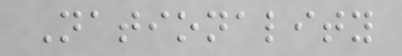Nationality
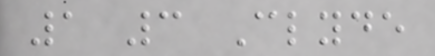1 3 Clyde
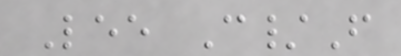Lee C/F
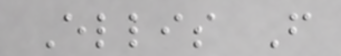Ellis F
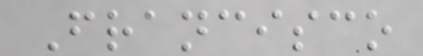Francisco
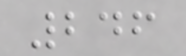246
